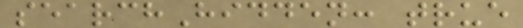searchHidden: true
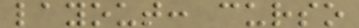layout: curso
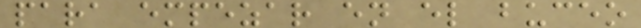para empezar en el buceo
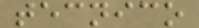tecnico
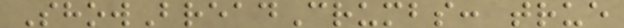ShowBreadCrumbs: true
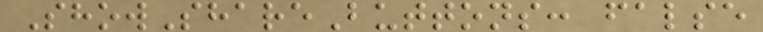ShowShareButtons: false
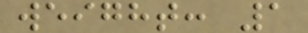weight: 1
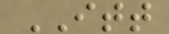ITT
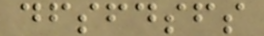dfsfdsfs
